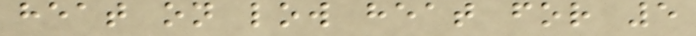heat on low heat for 5
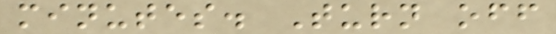minutes. Turn off
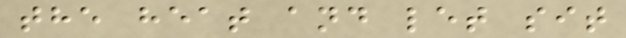the heat and let sit
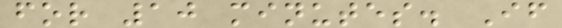for 10 minutes. If
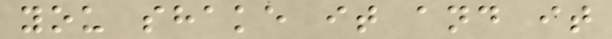you shake it and it
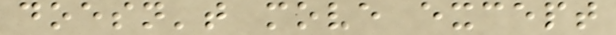doesn't move except
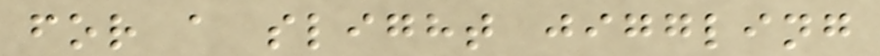for a slight jiggling
